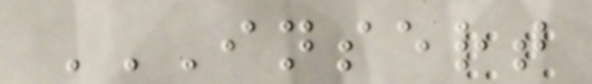INSERT
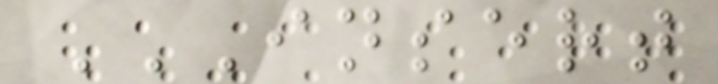INSERT
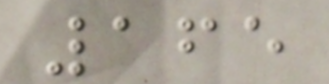165
